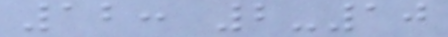12: 2-10
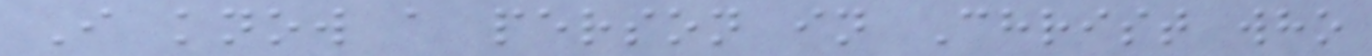I know a person in Christ who
